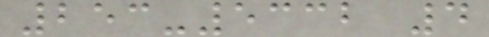253-5332 4
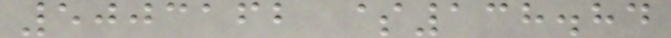5003162 $138.84
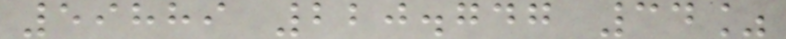59889 220.747 34%
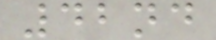42nd
